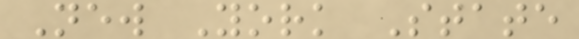New York State
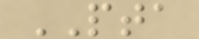PTA
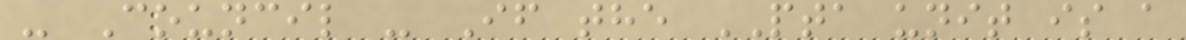- Council - If the PTA unit is a
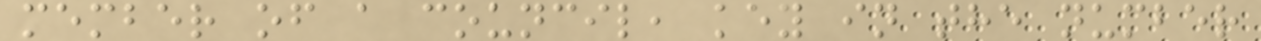member of a council, key in the number
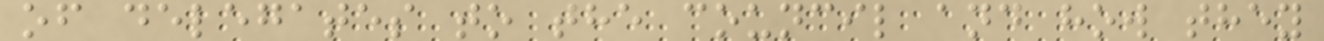of delegates to the council and how they
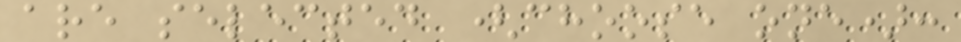are selected (choose one):
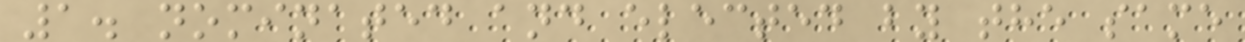1. nominated and elected by the same
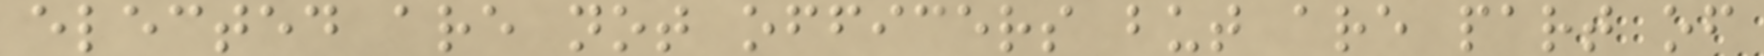elected are not officers but are part of
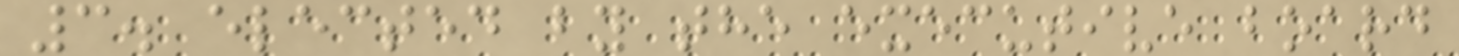3. elected by the executive board
